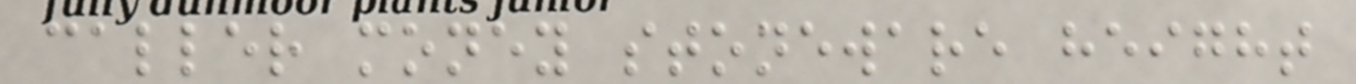caller money stoneware height
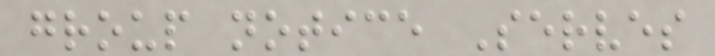group notice Serves
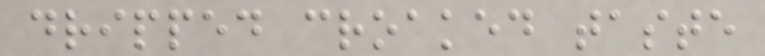dripped croaked taste
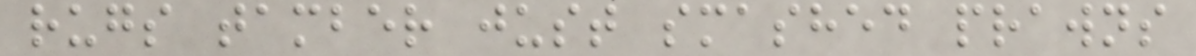rugs tamber just smashed prawns
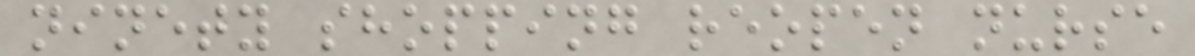ninety shopping reopen nurse
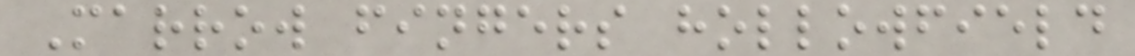Marrow fingers hollowfield
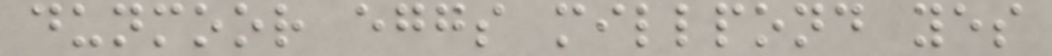dunmoor eggs millpond yes
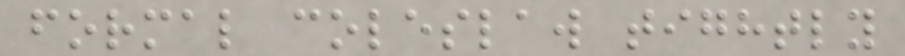formal coleslaw tightly
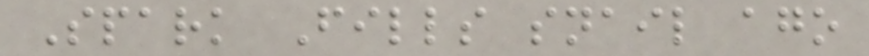Spark Fills snail ago
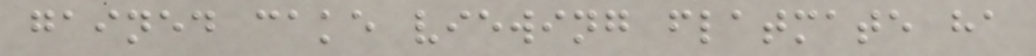gained cake viewing flatmate ha
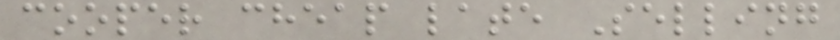cooper cheap late Selling
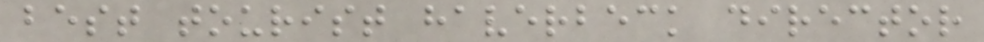best tourist haverbeck director
